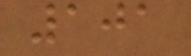101
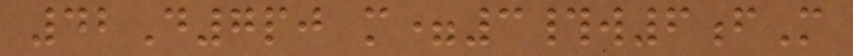42D7pj m=3#w6fM
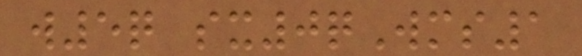w5q sx0qWms1
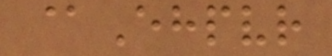@Ehpvr
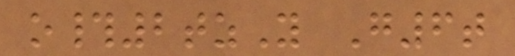o#2tzY G6t
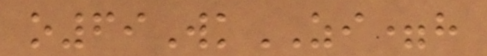o69WkZI=h
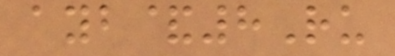ayb&8Ru
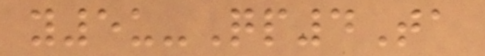y5u-Qp4Ta
